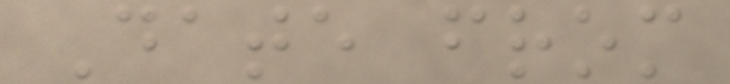Date from
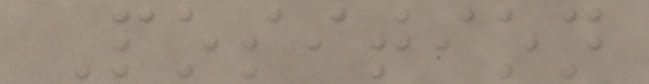Position
